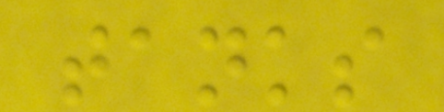tanks
